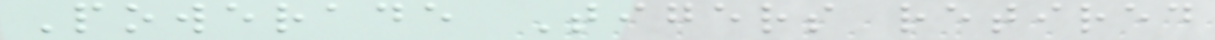Powerade Tigers retired
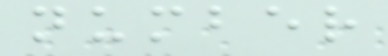number
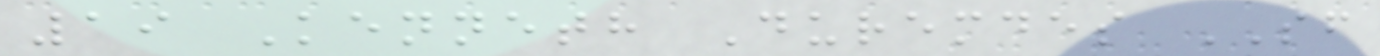19 Kenneth Duremdes SF
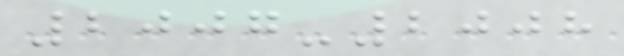2007-2008
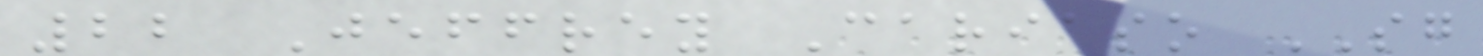22 Jeffrey Cariaso SG
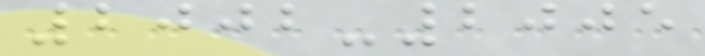2002-2005
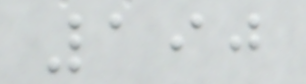190
